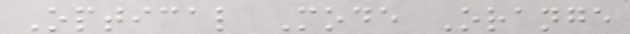Optical Mode Orange
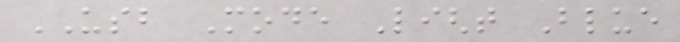USB Mode Light Blue
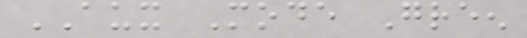AUX Mode Green
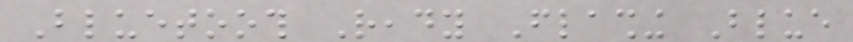Bluetooth Ready Flashing Blue
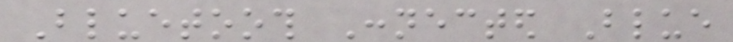Bluetooth Connected Blue
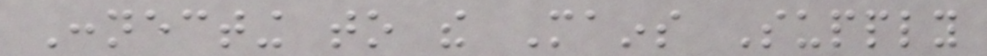Connecting to the Mains Supply
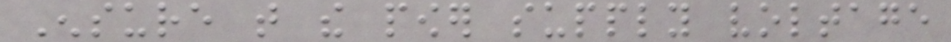Ensure that the power supply voltage
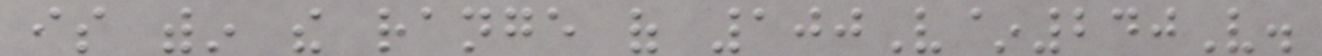is within the range of 100V~240V.
